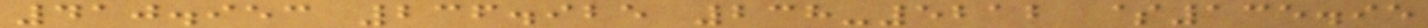410.953 236.925 238-5212 $135.95
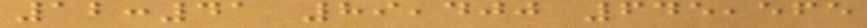12:41 89,400 645,565
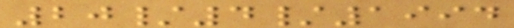20/4/1994
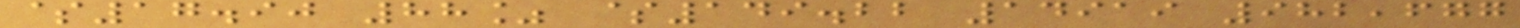$17.90 88% $149.22 14919 982,677
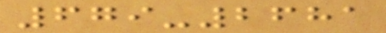679-2681
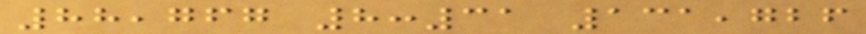88,767 8:31 131,726
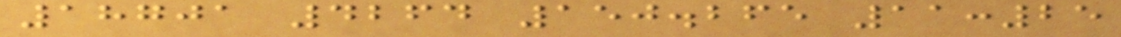18701 4264 150.265 11:25
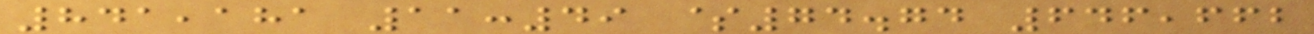841,181 11:49 $74.74 646,662
